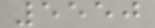5550
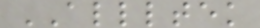ALLLTEK
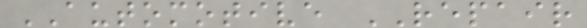AUTOMOTIVE REPAIR
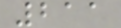211
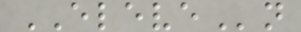ELEVEn
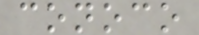conoco
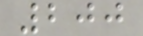200
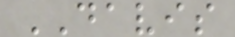DAVIS
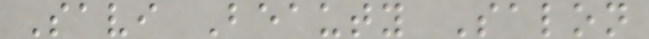Savi Beauty Salon
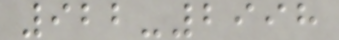922-2998
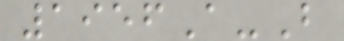1956A-B
